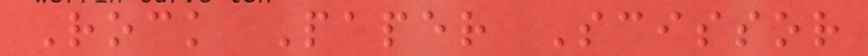Rock Paper Scissor
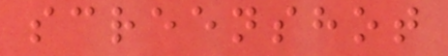screenshot
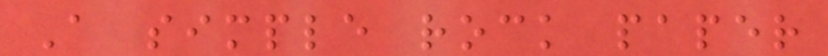A simple rock paper
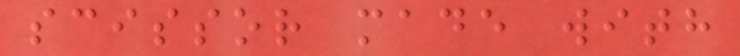scissor made with
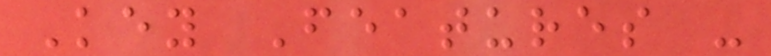Key Features -
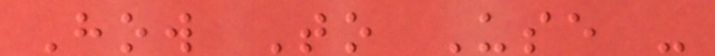How To Use -
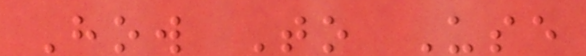How To Use
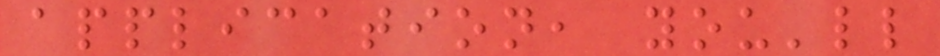application, you'll
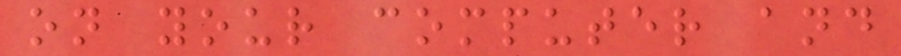on your computer and
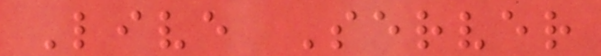Live Server
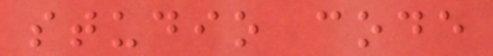studio code
